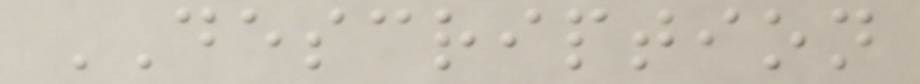DESCRIPTION
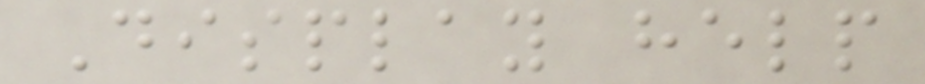Display help
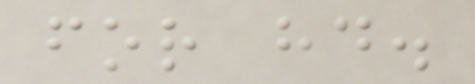for hd.
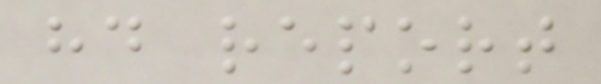hd report
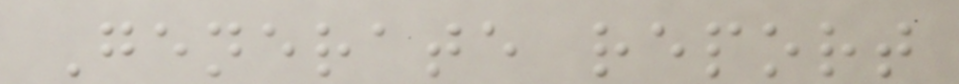Generate report
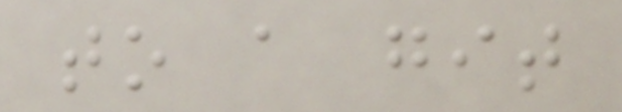to a git
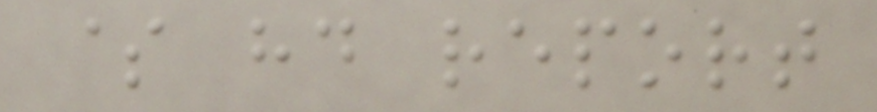$ hd report
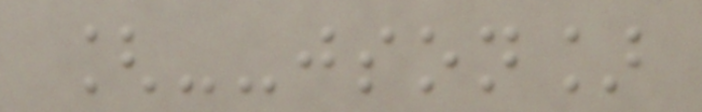[--json]
